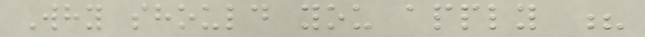Why should you apply ?
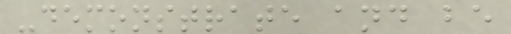-demonstrate and be
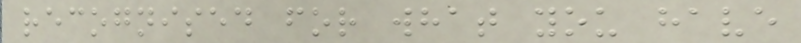recognised for what you have
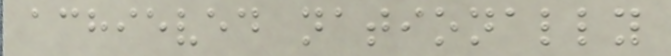achieved nationally
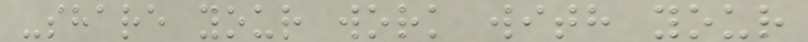-share your work with your
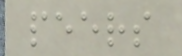peers
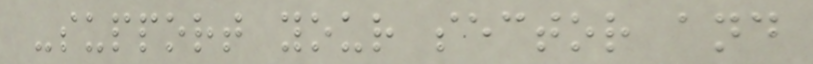-support your sector and
